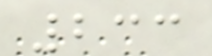233
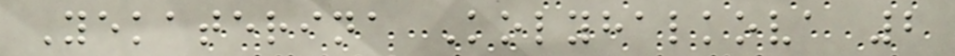Yekaterina Kolyhalkova 2
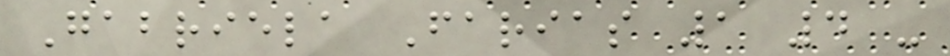Gabriela Farias 1 4 -
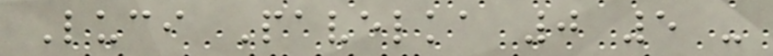Luci Pavelka 0 5 -
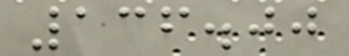136.00
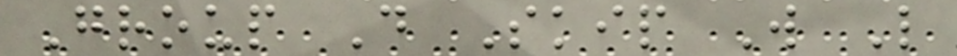Group D Skip W L
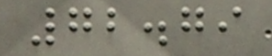72.79
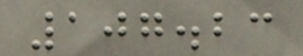107.23
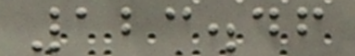123.46
